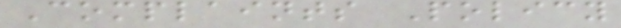Complaints Policy
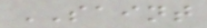SAINT
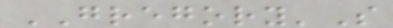GREGORY'S
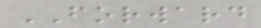FORWARD
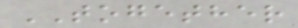TOGETHER
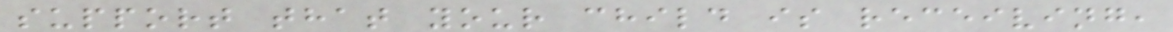support that your child is receiving,
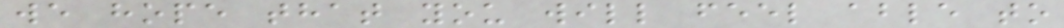we hope that you will feel able to
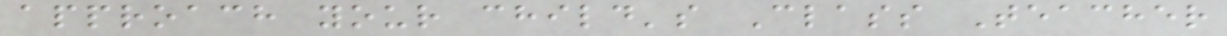approach your child's Class Teacher
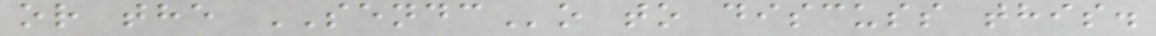or the SENDCo to discuss this.
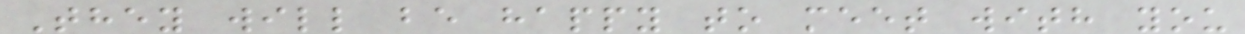They will be happy to meet with you
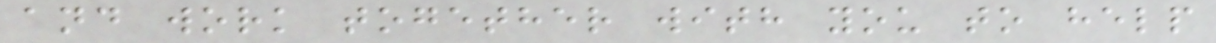and work together with you to help
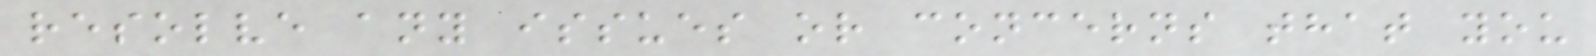resolve any issues or concerns that you
